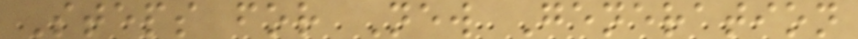Steps for New Generation
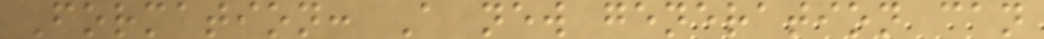Formation: A new generation can
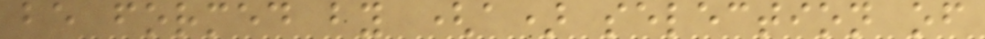be formed by (a) selection of
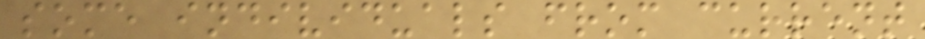some individuals from current
